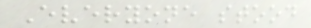Everyone stood
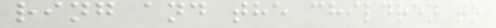ring and the children to
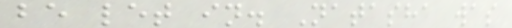be let in. Natasha was
